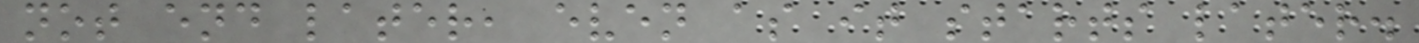not end later, even as it starts later.
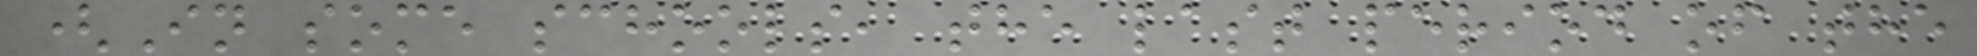(In some schools, the last period of the
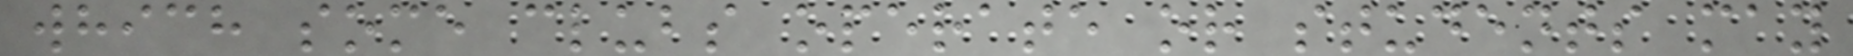which some clubs operate or students may
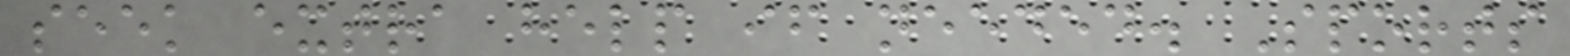seek extra help if needed. Sports
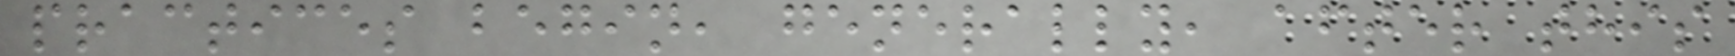practices begin, generally, after this
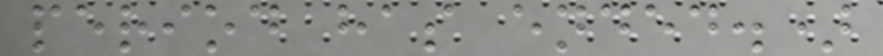period has ended.)
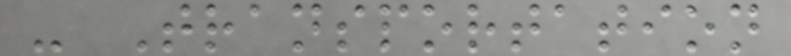- Transportation
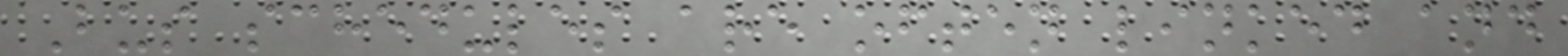Bus schedules are often linked and
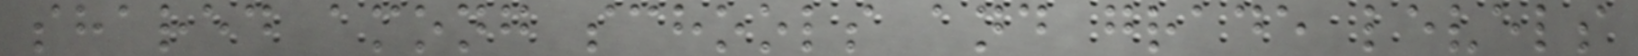shared among schools and grade levels
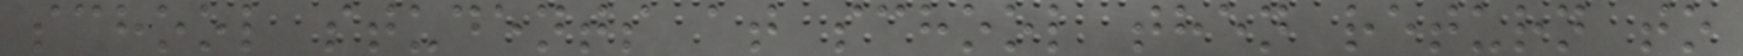school students at school then return to
